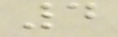4
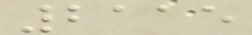2115
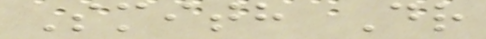Smith Dr
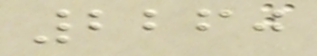2260
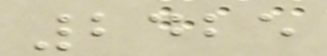2425
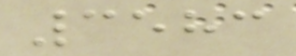3583
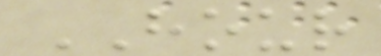HOUR
